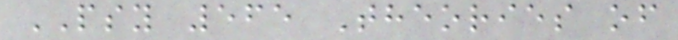PSY 565 Theories of
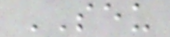SEU
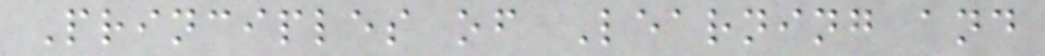Principles of Learning and
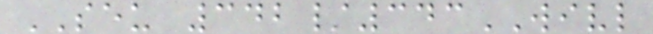SEU 342/343WIVL
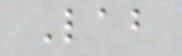Lab
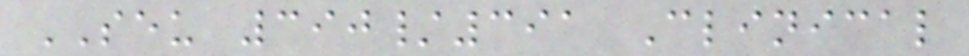SEU 390/391 Clinical
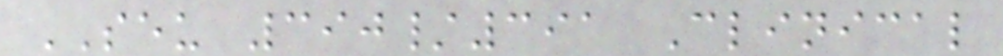SEU 390/391 Clinical
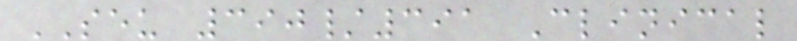SEU 390/391 Clinical
